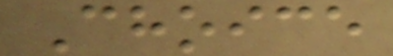Choice
